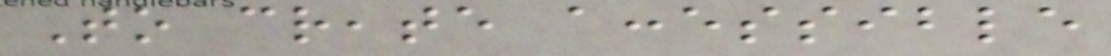To create accessible
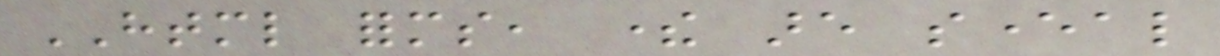HTML forms, there are several
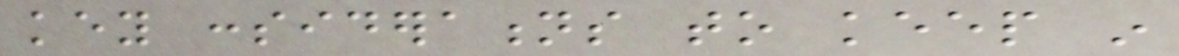key considerations to keep in
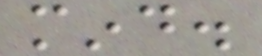mind.
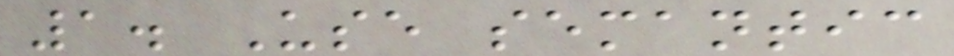1. Use semantic
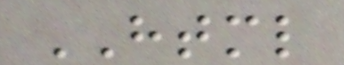HTML
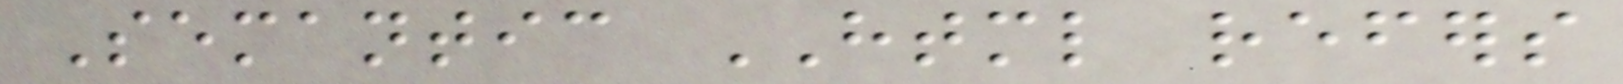Semantic HTML refers
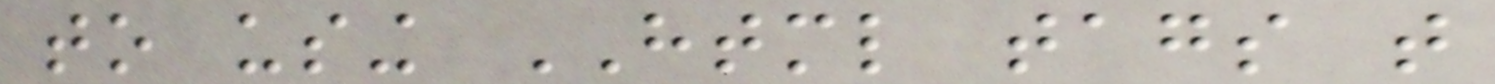to using HTML tags that
